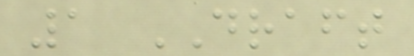1 DRAFT
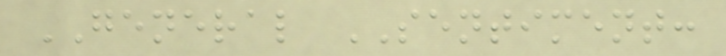GENERAL SENTIMENT:
